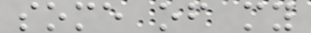some of my
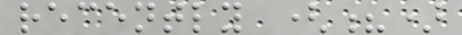recently (?)
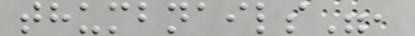thumbnails",
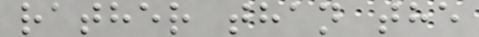rather than the
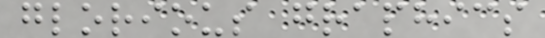glorious graphics
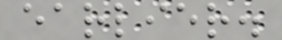earlier.
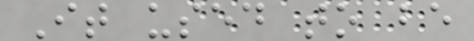It used to be
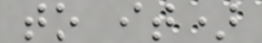to it)
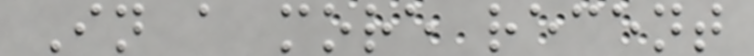In a more recent
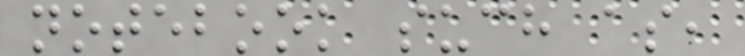notebook such as,
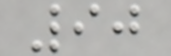90
